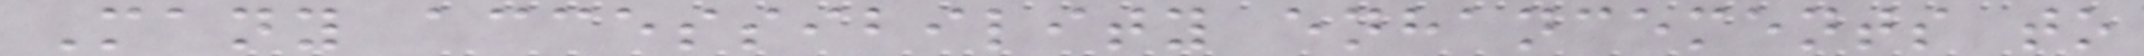Many accessibility enhancements to
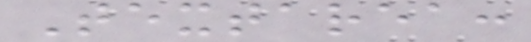Textarea:
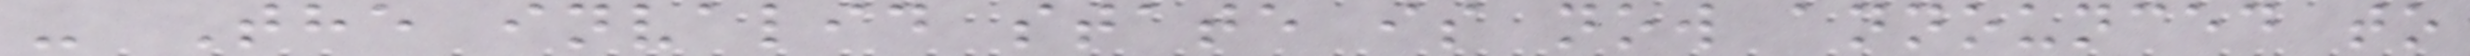- The invalid state is now announced to
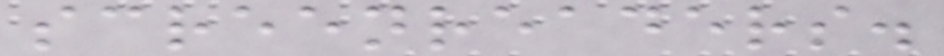screenreaders.
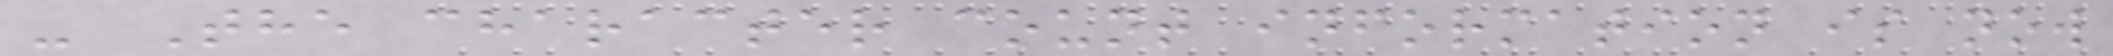- The character count information is now
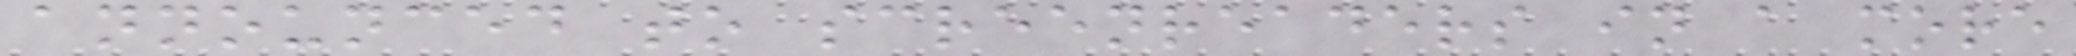announced to screenreaders in a more
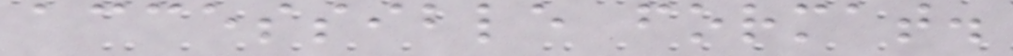accessible format.
